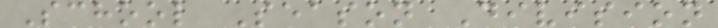School Season Division
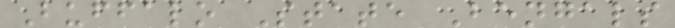Buffalo State Bengals
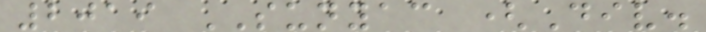2019 SUNYAC (Div.
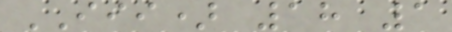III) 18 1
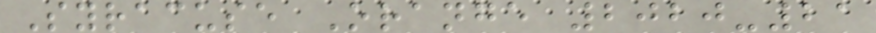Syracuse Orange 2020-21
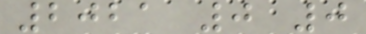2021 0 0
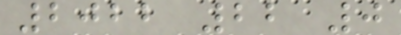2022 22 0
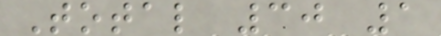Total 30 1
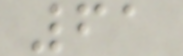61
